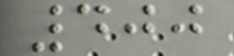400
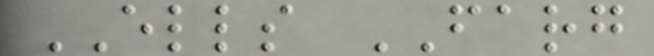ELLS FARG
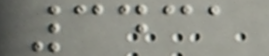3431
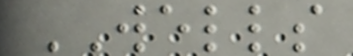WELLS
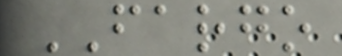FARGO
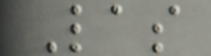Las
